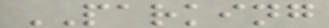PARKING
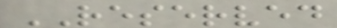RESERVED
